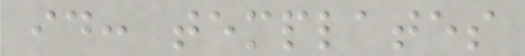id: templates
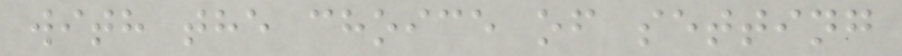with the choice of setting
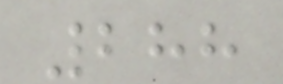288
